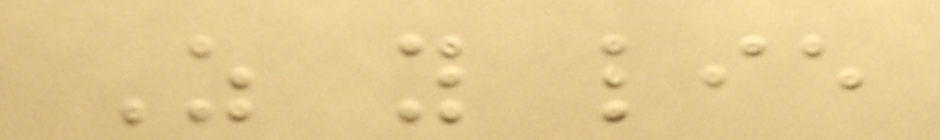As you lie
